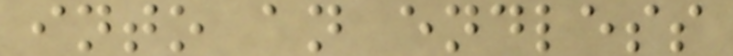into an endless
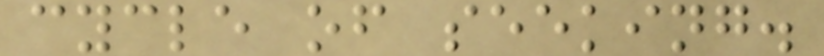cycle of seeking.
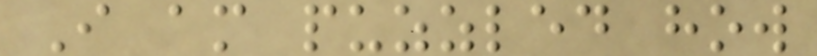I am puzzled how
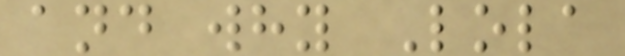and why Lola
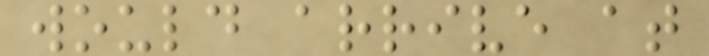would arrive at
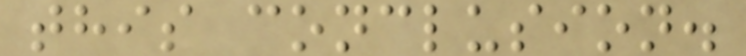this conclusion.
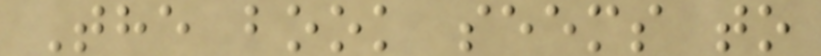The book seems to
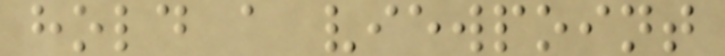hold a viewpoint
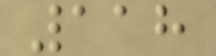118
